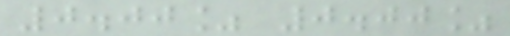0.00% 0.00%
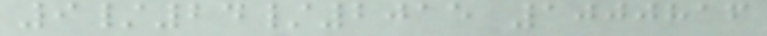9/24/2015 1000816
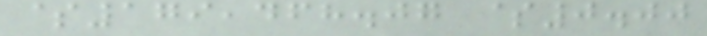$179,468.07 $0.00
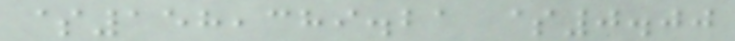$158,389.21 $0.00
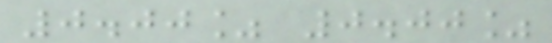0.00% 0.00%
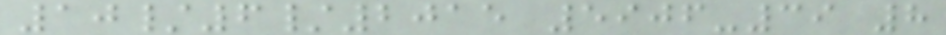10/6/2015 5906-39 8
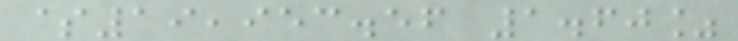$19,953.56 1.60%
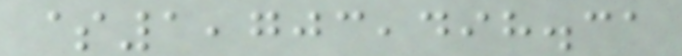$1,703,498.31
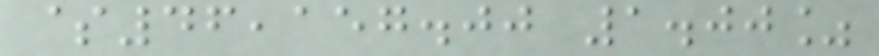$46,157.00 1.00%
